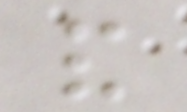and
